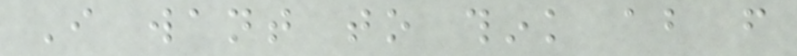I want to think about from
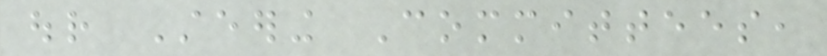our Steering Committees,
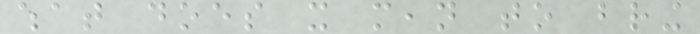what does it mean to bring
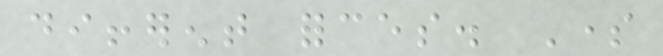different forces. Some
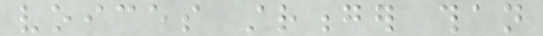voices stronger than
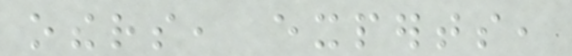others, experts,
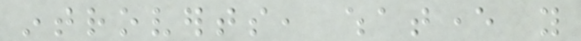introverts, whatever you
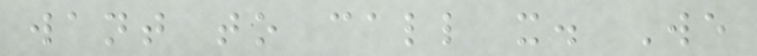want to call it. We
